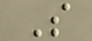S
